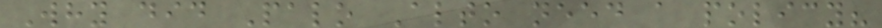Why did Palo Alto need a policy?
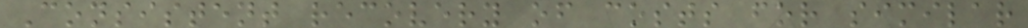Consistent recovery of costs for similar
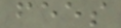fees
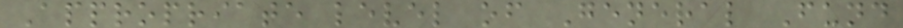Appropriate level of General Fund
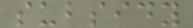subsidy
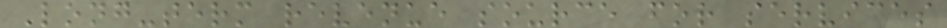Long-term revenue source for services
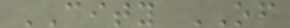CITY OF
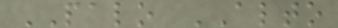PALO ALTO
